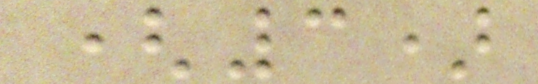(3)
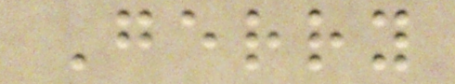Gerry
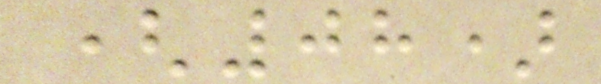(08)
